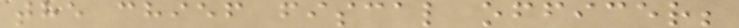the chief fiscal officer;
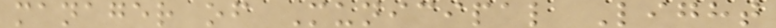manager of Municipal Light
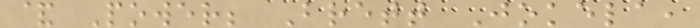& Power; Brett Jokela,
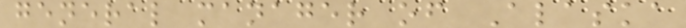general manager of Alaska
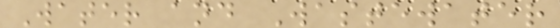Water and Wastewater
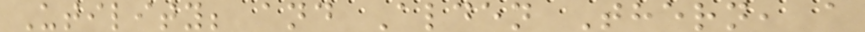Utility; and Alden Thern, a
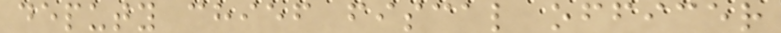deputy chief fiscal officer
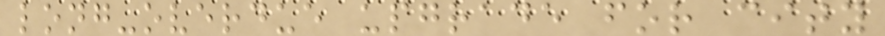long-overdue upgrade for city
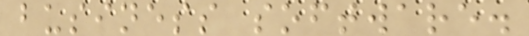business software.
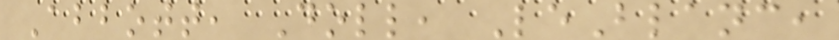Abbott, Doll, LeBlanc,
